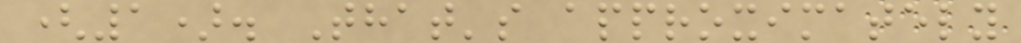(1). That's approximately
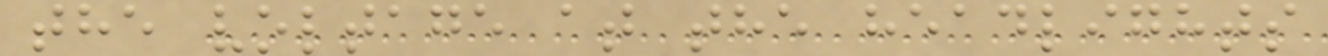the voltage at the headlights
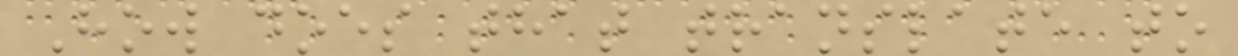How does that translate to
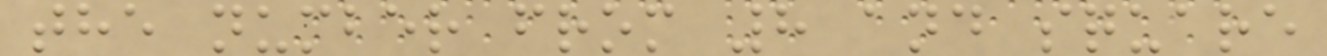the number from 8 and square
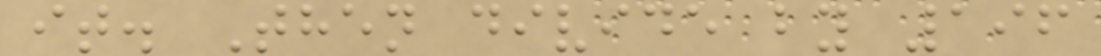it. Then divide by 196
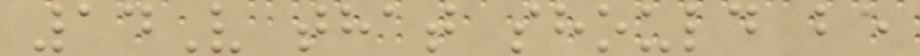14V that should be
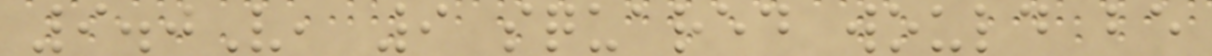9.0V, 9 squared would be
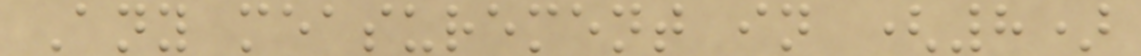Any measurement in (8)
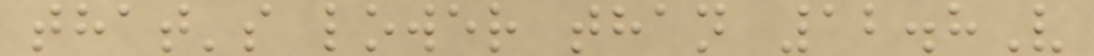that's lower than 12.8V
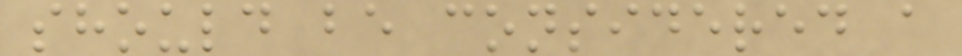should be considered a
